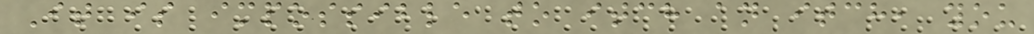It is impossible to itch an itch, you
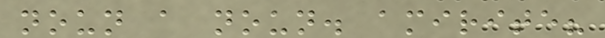noun a noun. amirite?
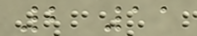2 11
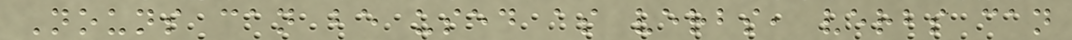Nouns can be used as verbs, verbs can
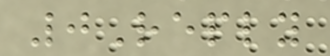0Reply
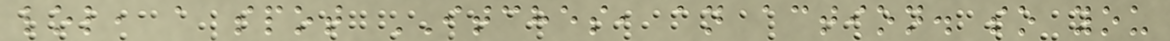lol, a spot ITCHES, an action. so you
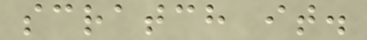scratch it.
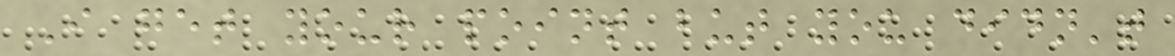I get your point but you didn't
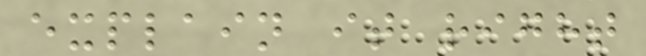explain it right
